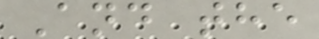And the
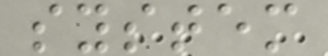system
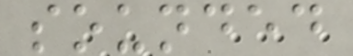sounded
